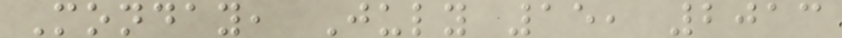Monday, July 15, 2013
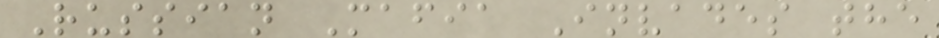Russian Mafia Invades the
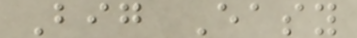Big Easy
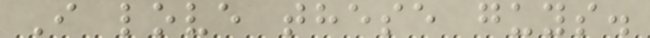I love these guys.
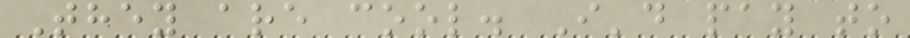They are cool. I'd pay to
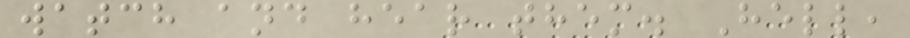watch and hear them. Hell,
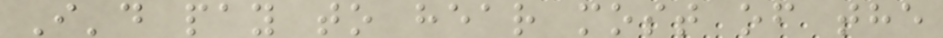I'd pay to hear most of the
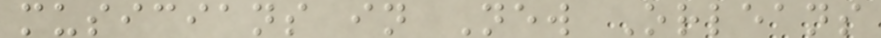musicians in New Orleans
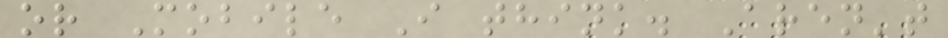or Mobile I think. Aren't
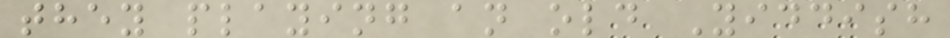they playing an old Yiddish
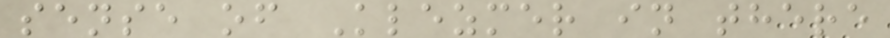sense of Klezmer in there
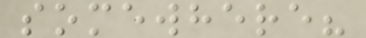somewhere?
